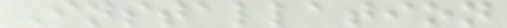Installation
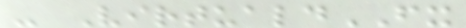- VirtualdFX
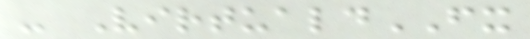- VirtualdFX
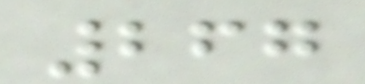267
